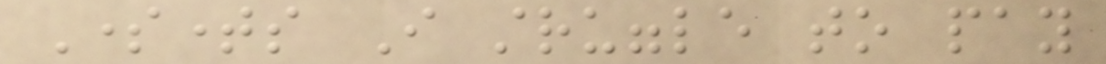Sometimes I struggle to pay
